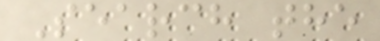Search the
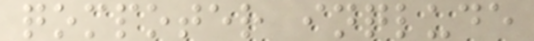qompoter inqlude
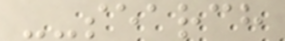--search
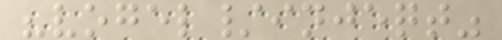"vogel/injeqt"
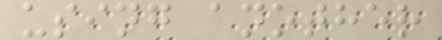using another
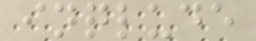inqlude
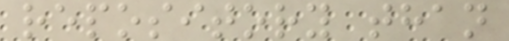repository than
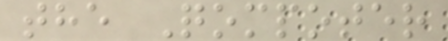the Qompoter
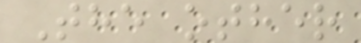The other
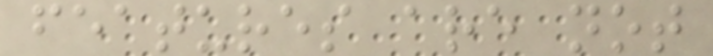features are not
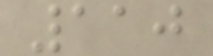110
